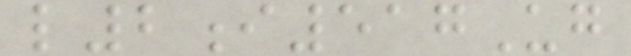l2i517Ug
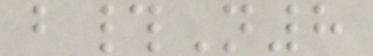b#N8
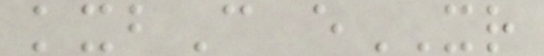kxbC eXR
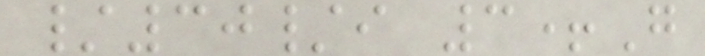/30/i 3+G
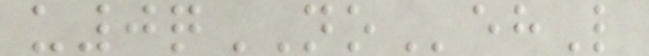u0qNOehL
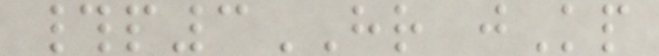#p3HR jKp
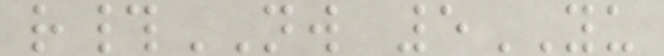r#NW 5YU
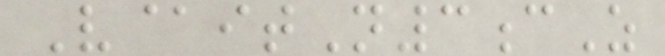V@itN3cZ
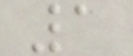1
